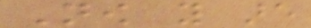Now you are
